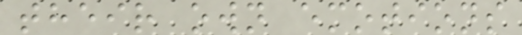their own emotions
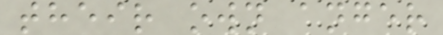their own anger
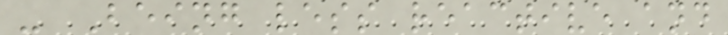- Being less reactive and
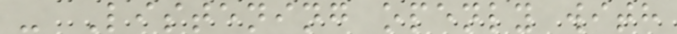- Listening openly with
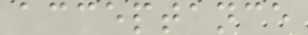acceptance
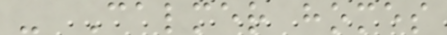- Calmer homes
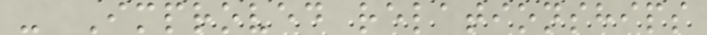- Improved relationships
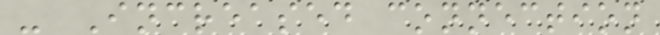- Increased connection
